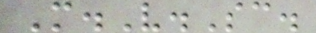M.V.Sc.
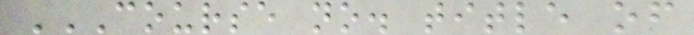COURSE NO. TITLE OF
